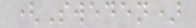(Sweden)
